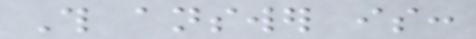This answer is:
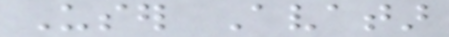User Avatar
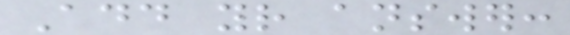Add your answer:
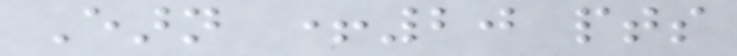Earn +20 pts
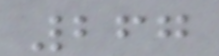267
